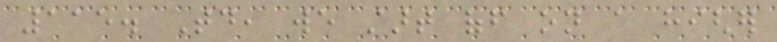115. Today, we start off on a higher
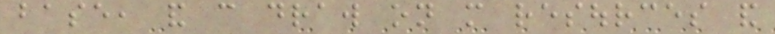base, and can draw on more resources and
